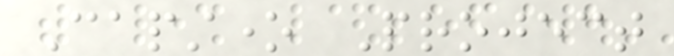Capstone Project
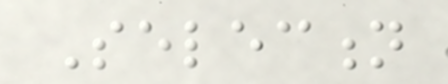Selection
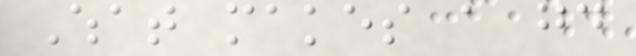What makes a good
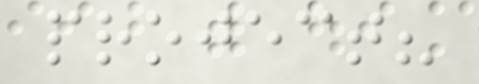project?
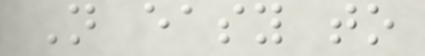Not easy to
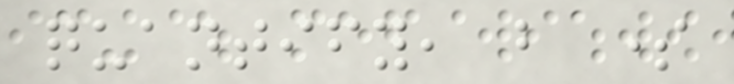quantify, but some
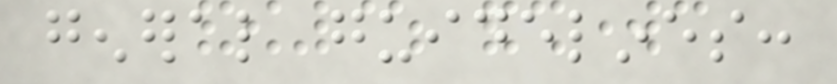general guidelines:
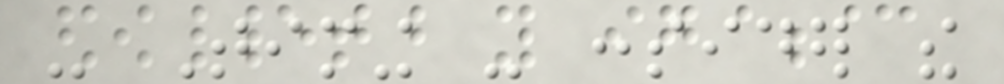- Timing - consider the
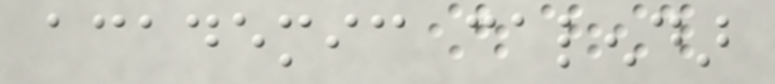academic calendar
